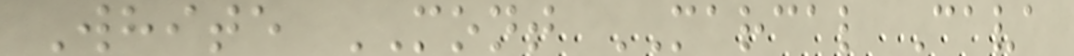White MONT MARCAL Cava
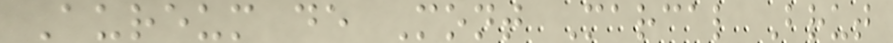Aureum de Mont Marcal Brut
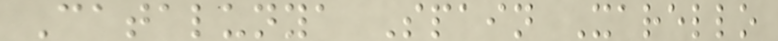Catalunya Spain Xarello
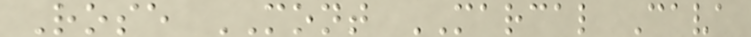Rose MONT MARCAL Cava
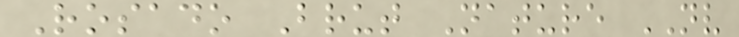Rosado Brut Nature NV
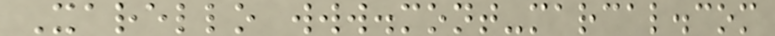Xarello www.mont-marcal.com
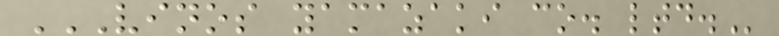VINOS YAMAZAKI CO. LTD.
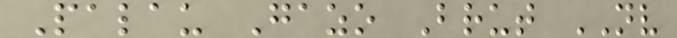Palau Gazo Brut NV
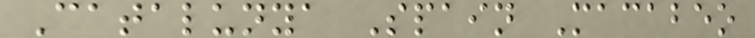Catalunya Spain Macabeo
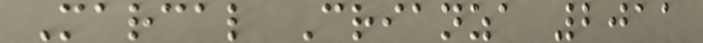Marcal Crianza 2011
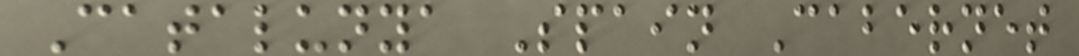Catalunya Spain Cabernet
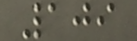109
